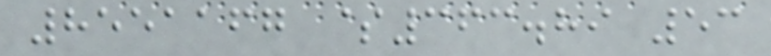8551167 $363.89 53
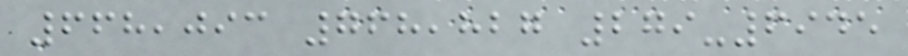668,093 768,827 279-6945
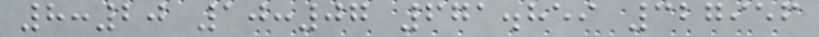8:20 10:07 671.859 327956
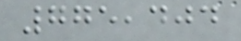775,404
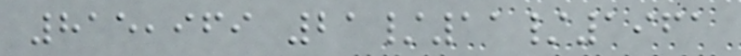815,969 21/11/1961
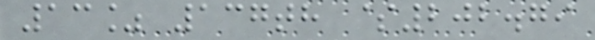13% 137th $202.79
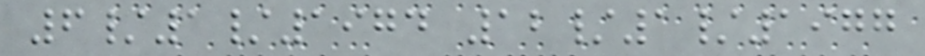6/1/1974 12/1/1977
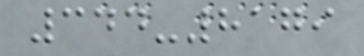344-8179
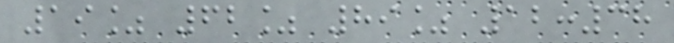19% 62% 89% 12:38
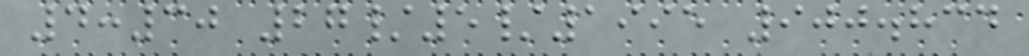4:30 27/5/1995 900.834
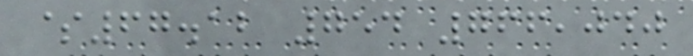$67.12 754 766,040
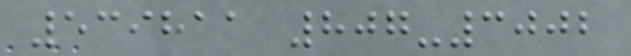539811 807-3002
